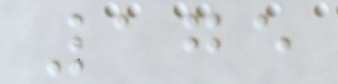175
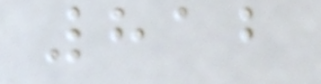812
